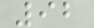92
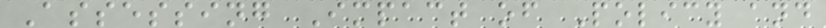Assessing Impact of Policy and
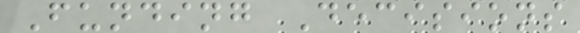Funding Decisions
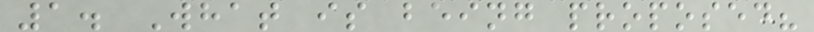1. What is being proposed?
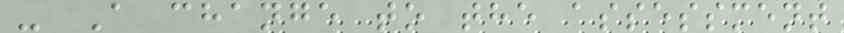- A change to the assessment
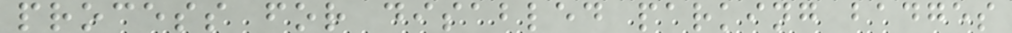process for disabled parking badges
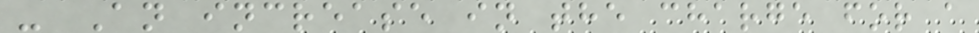- An increase in the charge for a
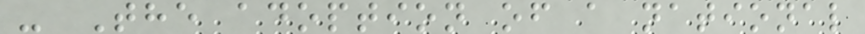- The adoption of a national
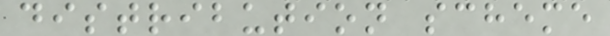distribution scheme
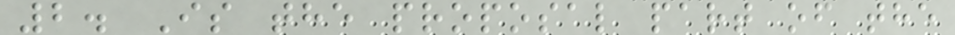2. Is the proposal part of the
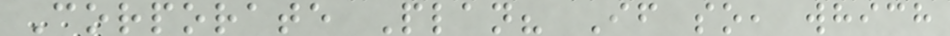Corporate Plan? If so, which
